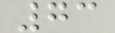73
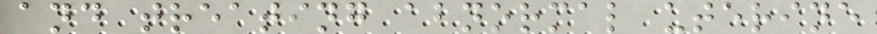and treating abnormal uterine
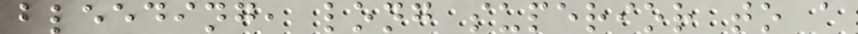bleeding, long superior to a
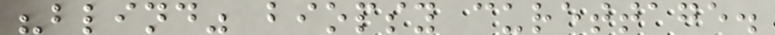"blind" biopsy curettage.
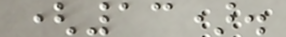(13).
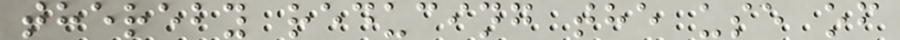thereby reducing the use of
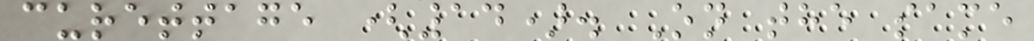curettage (14). On the same
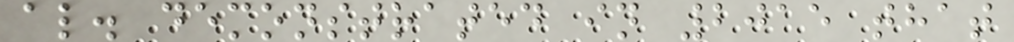al. demonstrated in 2015 that
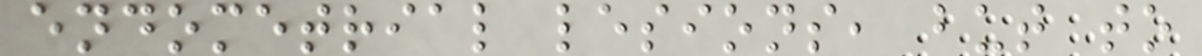endometrial lesions, but to
